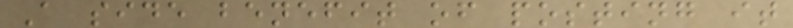A side benefit of posting it
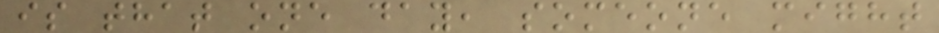is that one day, someone might
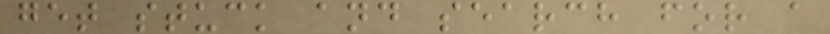get stuck and search for a
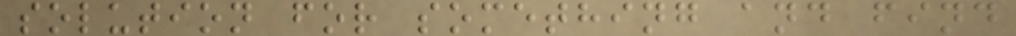solution for something and find
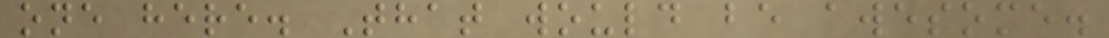one here. That would be awesome.
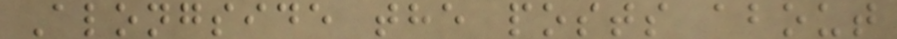Alongside the posts about
